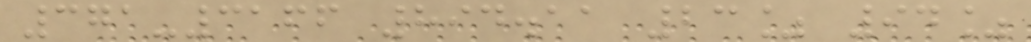371-3166 894.11 23% 94%
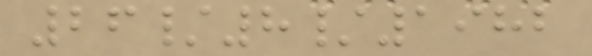26/8/1982
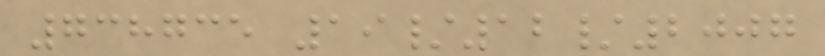738735 19/12/2007
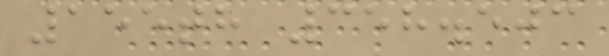155th 358.503
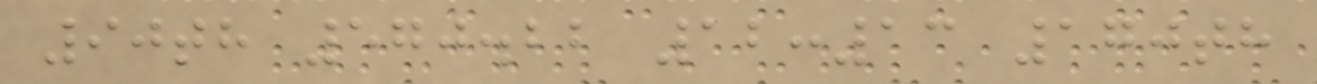90th 570.22 12:13 170th
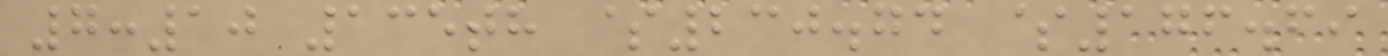7:10 135th $230.74 $176.69
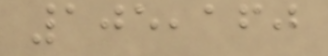105,160
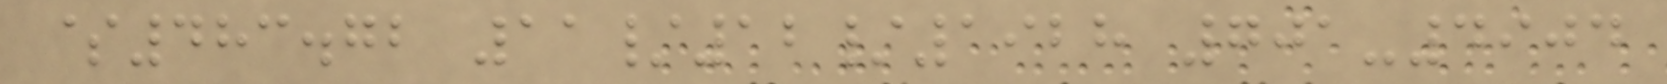$483.72 11/12/1928 701-4904
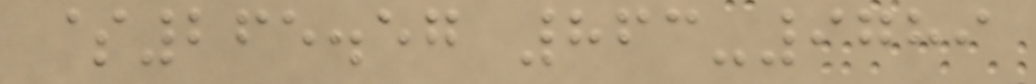$265.57 863-9789
